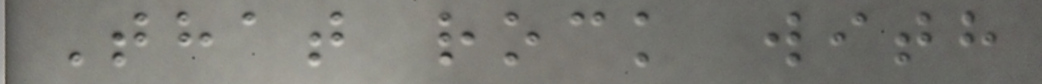That rock with
